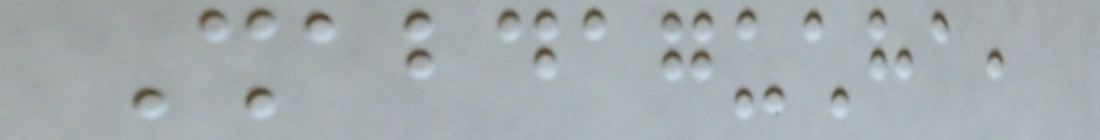Shabdaguchha,
